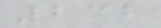232
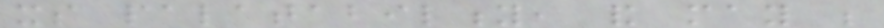its palatability, and may be
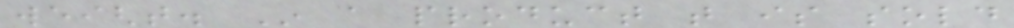weight. In a product that is sold
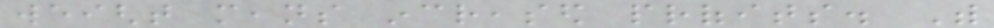weight means increased profits. With
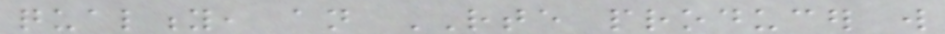quality, an RTE producer will
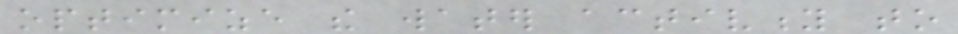optimize the water activity to
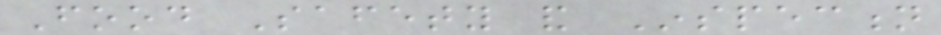Food Safety and Inspection
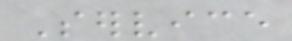Service
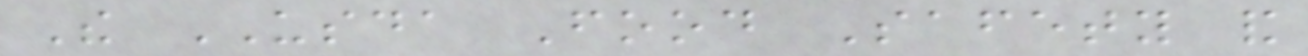The USDA Food Safety and
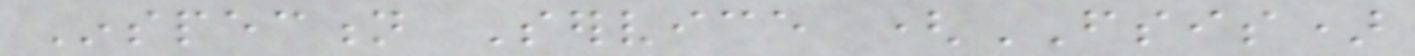Inspection Service (FSIS)
